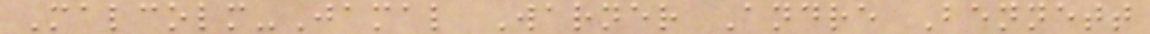Malcolm-Jamal Warner Andre Bennett
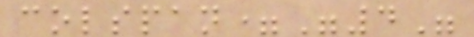colspan="4"
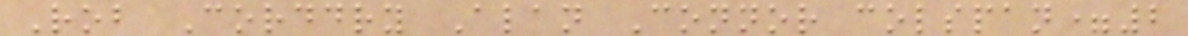Rob Corddry Alan Connor colspan=2
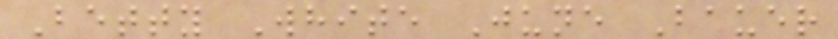Betty White June Bauer
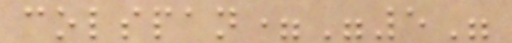colspan="5"
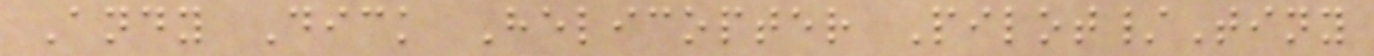Andy Dick Helicopter Pilot/Tiny
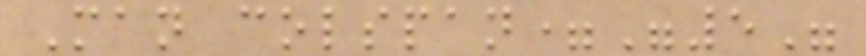Man colspan="5"
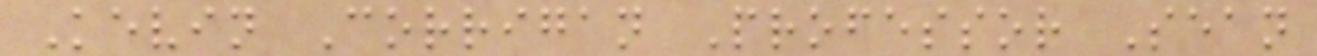Kevin Corrigan Professor Sean
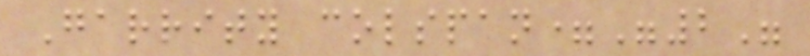Garrity colspan="2"
